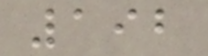192
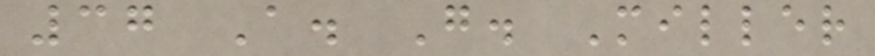37 A. G. Miller
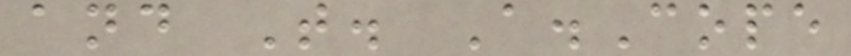and T. A.Cope
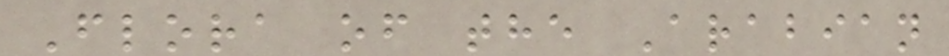Flora of the Arabian
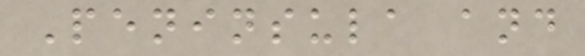Peninsula and
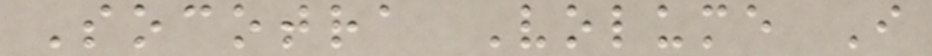Socotra Volume I
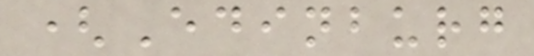(Edinburg
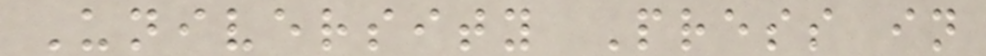University Press in
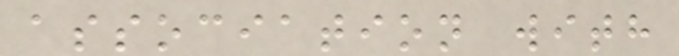association with
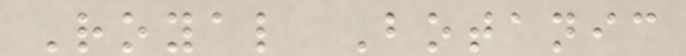Royal Botanic
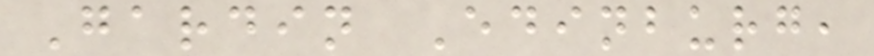Gardin Edinburg,
